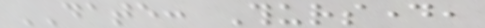DATE: Thursday,
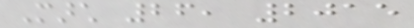March 26, 2015
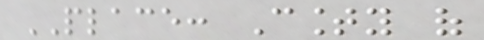PLACE: County of
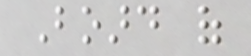Board of
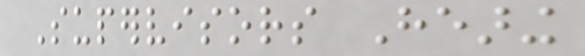Supervisors Hearing
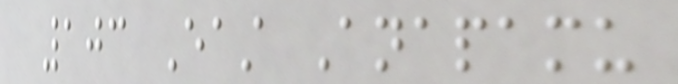103 East Anapamu
